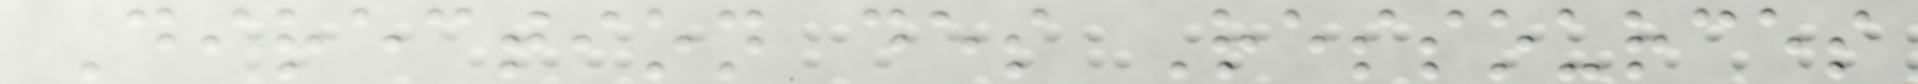Direction des Ressources
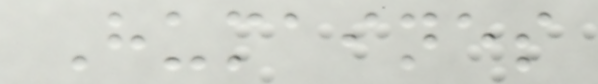Humaines
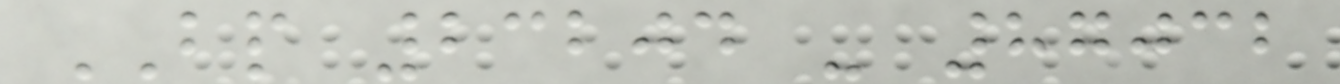BP 23204 - 87032
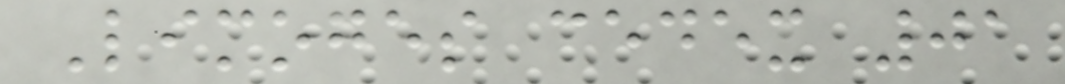Limoges cedex 01
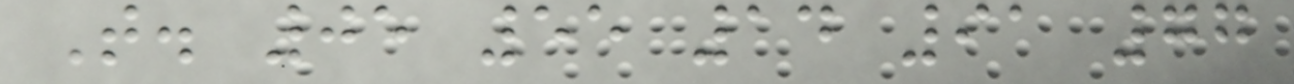T. 05 55 14 91 77
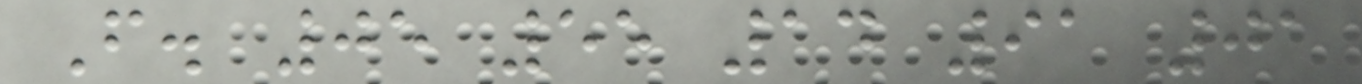F. 05 55 14 91 01
